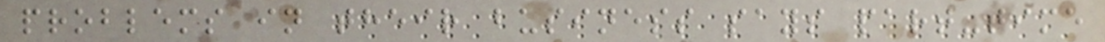problems in their business says part-time
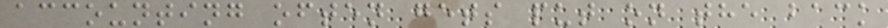accounting often gets put on the back
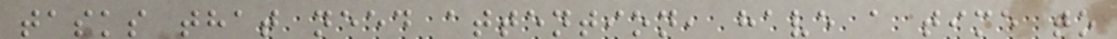tasks that need attention, have a time to
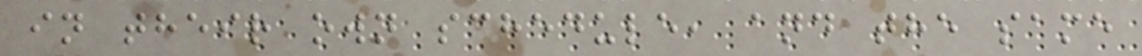in their own schedule, and the same
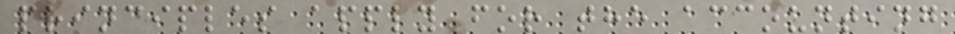principles apply for the accounting
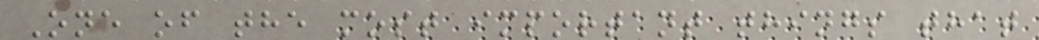One of the most important things that
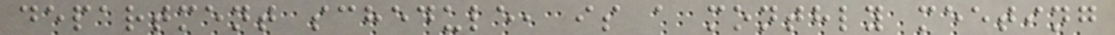department schedule, is a monthly meeting
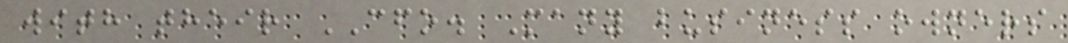with their CFO. Many business owners
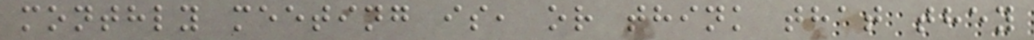monthly meeting is, or think that they
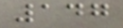147
